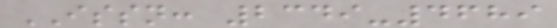ISSN: 2349-4689
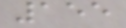155
